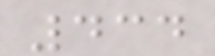434
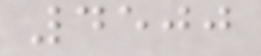4500
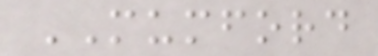MUMFORD
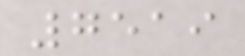7519
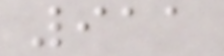911
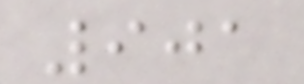901
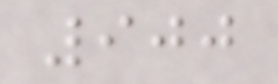900
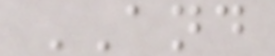AND
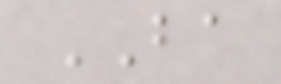BA
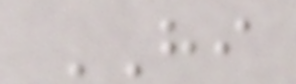HI
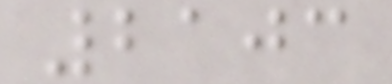2103
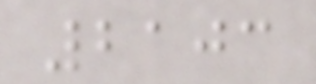2103
